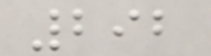292
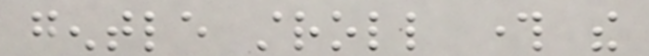gentle stroll through the
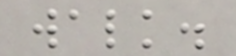walk.
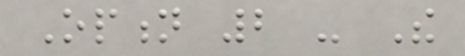Option 2 - The
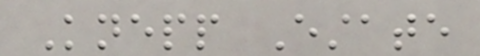Knepp Estate
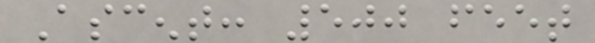Ascent: 500 feet
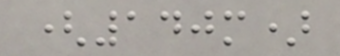(140m)
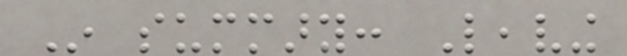In summary: Leaving
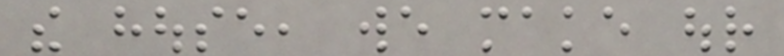the house, we make our
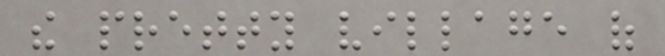the pretty village of
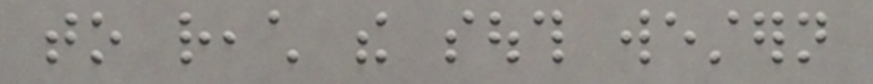to reach the south western
